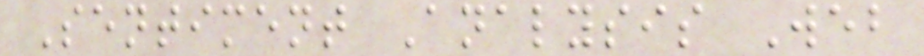Sentiment Analysis Web
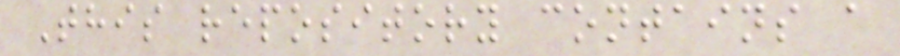This repository contains a
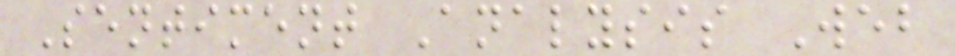Sentiment Analysis Web
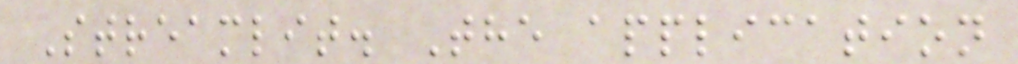Streamlit. The application
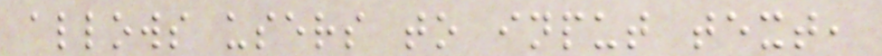allows users to input text,
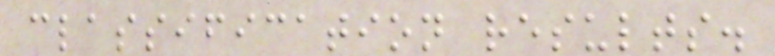classification results.
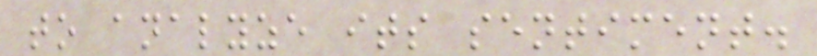to analyze its sentiment.
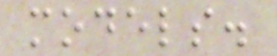models.
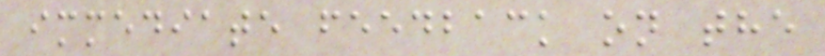immediate feedback on the
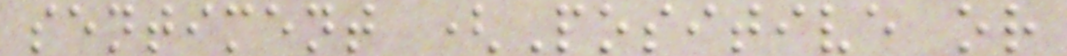sentiment (Positive or
